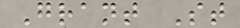Grant St
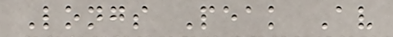Longs Peak Av
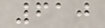610
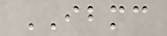IBMC
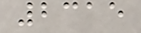2315
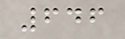646
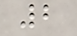2
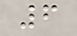6
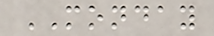MONDAY
